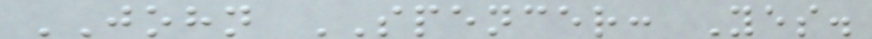JOHN SPENCER: Yes.
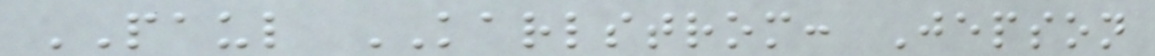PAUL KARLSTROM: Jepson
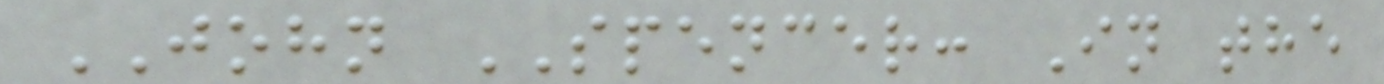JOHN SPENCER: In the
